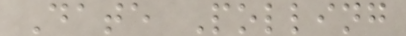Date Polling
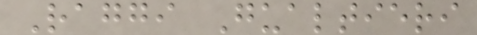Raggi Gualtieri
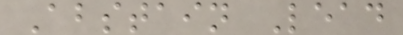Abstain Lead
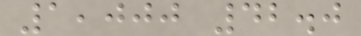1,000 42.0
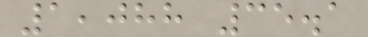1,088 35.1
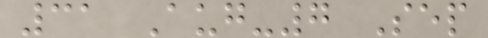31 Aug-7 Sep
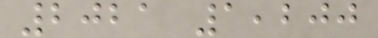2021 1,200
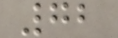72
